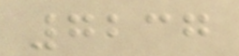7237
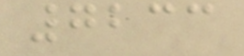7233
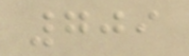709
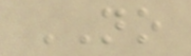NO
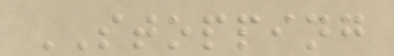STOPPING
